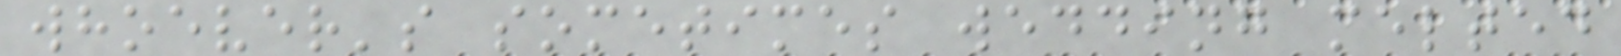whoever's sometimes wedding melted
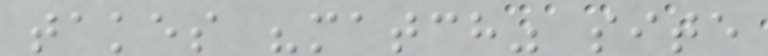takes "match" site
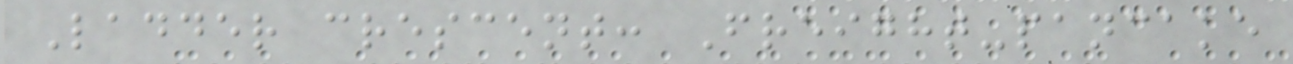Ladder crescent: Freight-pancake
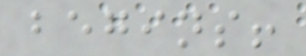begins!
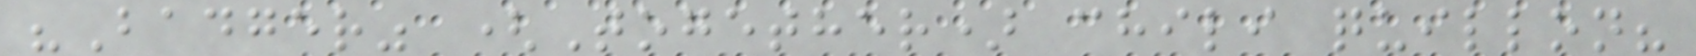"Badger" (Together) chili quillon?
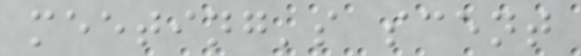meeting's scent
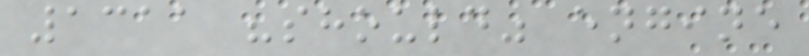1311 "should" engine
